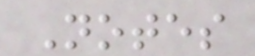Notes
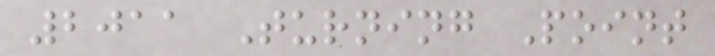2011 Turning Point
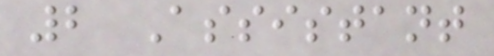2 Assistant
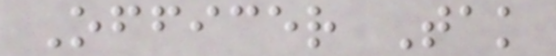Officer Tak
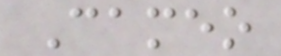Cameo
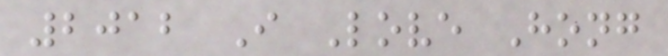2012 I Love Hong
